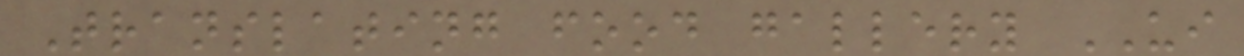Translating food gallery UI
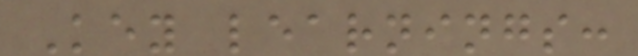Key learnings:
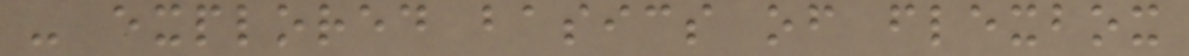- explored basics of flexbox
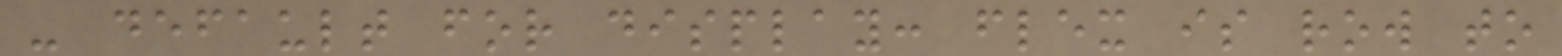- default for display: flex is row to
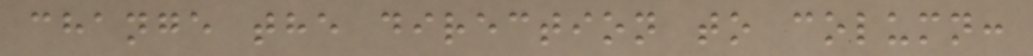change the direction to column:
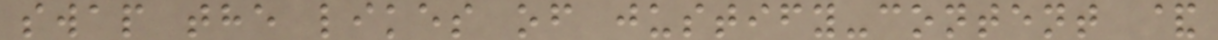swap the likes of justify-content &
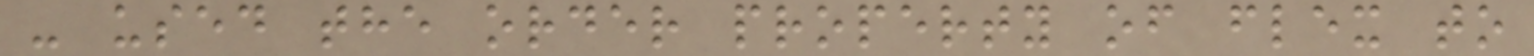- used the order property of flex to
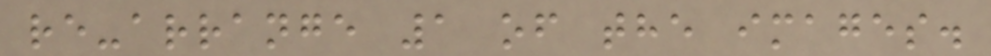re-arrange 1 of the images.
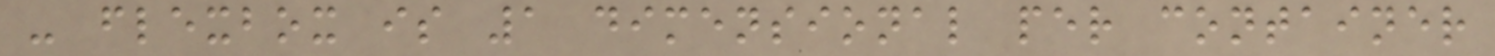- flexbox is 1 dimensional per container
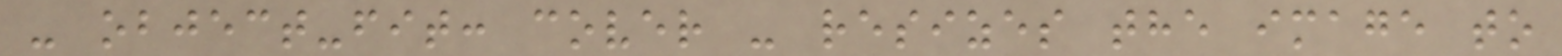- object-fit: cover - resizes the image to
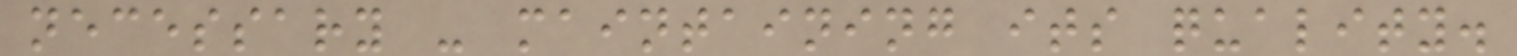necessary - maintaining its quality.
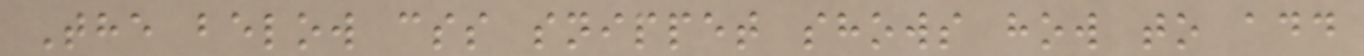The below css snippet shows how to add
